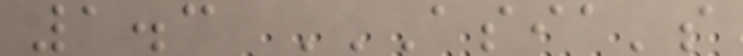1.3 ASIA'S
